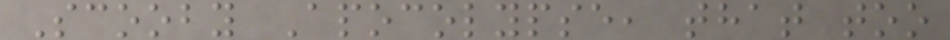Scooby Apocolypse, that too
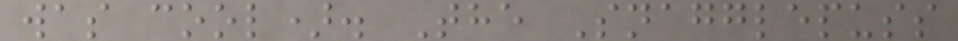was cool). The Snagglepuss
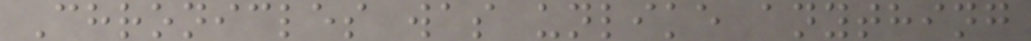Chronicles was unlike anything
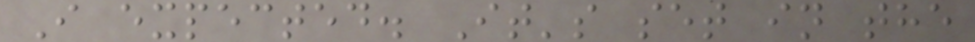I expected. It's set in the
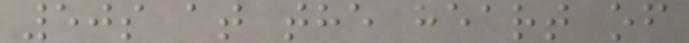50s at the heart of
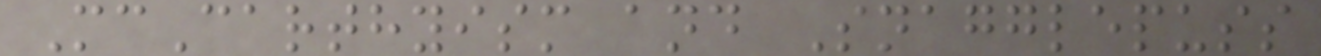McCarthyism and Snagglepuss
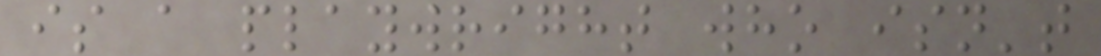is a playwright who isn't
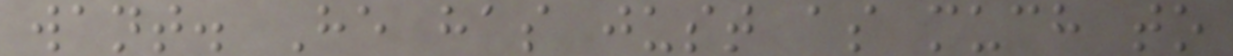want. He has just as much to
